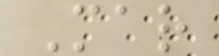Mar
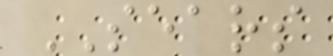SEARS
